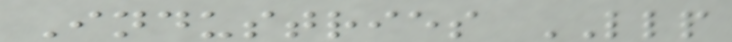Industries LLP
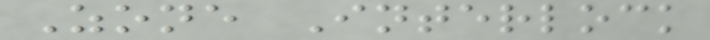Zone Interlock
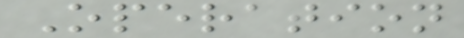Operation
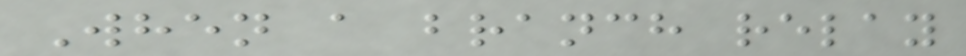When a branch relay
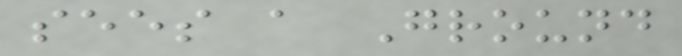sees a Ground
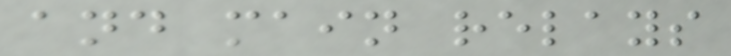and main relays
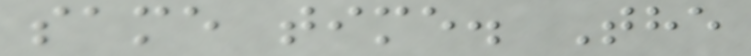same time. The
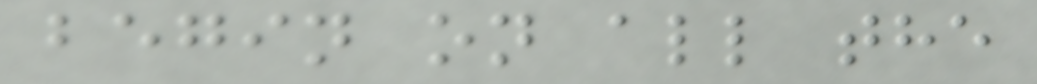begin on all the
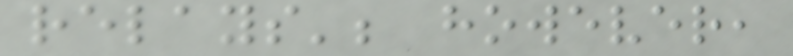relays'; however,
